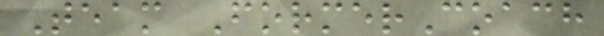Team FormerCoach
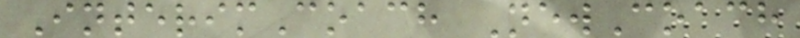InterimCoach NewCoach
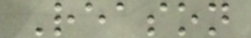Reason
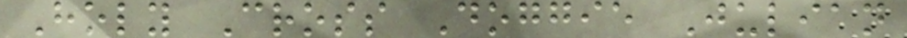Holy Cross Doggie Julian
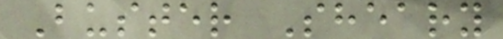Buster Sheary
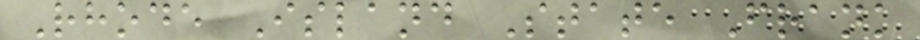Rhode Island State Frank
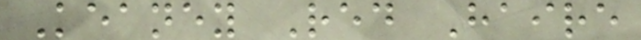Keaney Red Haire
